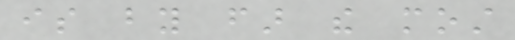is by far the most
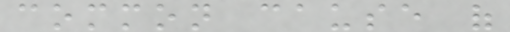common cause of
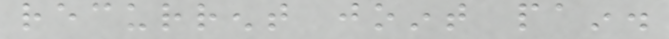recurrent joint pain.
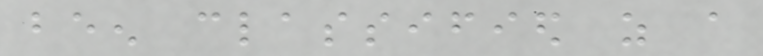been classified as a
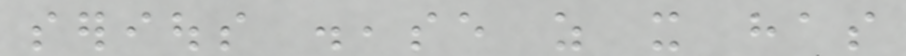serious disease as it has
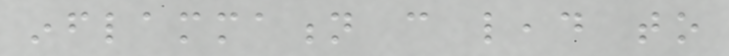inflammation can lead to
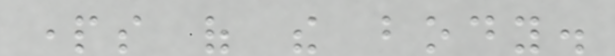parts of the body.
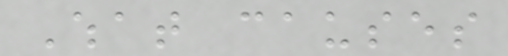What causes
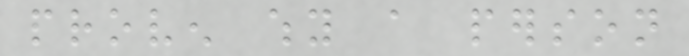proven why a person
